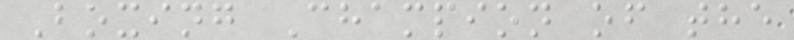Boxing Champion of the
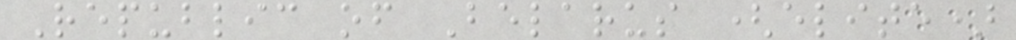Republic of Belarus (elite)
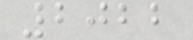2022
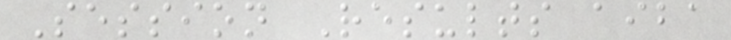Session Results aiba
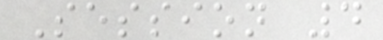Session 4
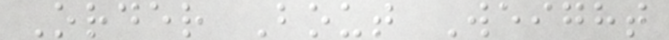Order Bout Weight
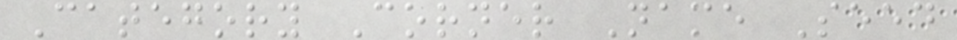Category Corner Name Seed
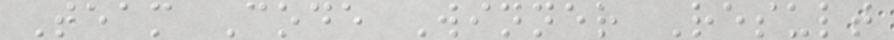Team Code Winner Result
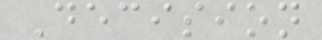Decision
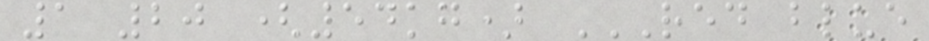1 20 (54kg) RED BLUE
